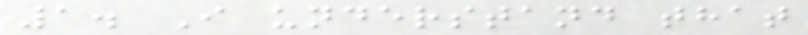1. I understand that
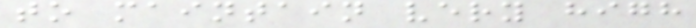to maintain very high
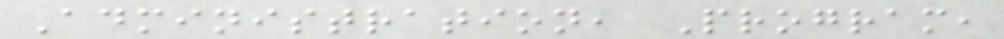Administration, Program,
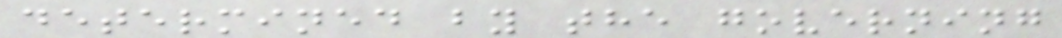determined by the governing
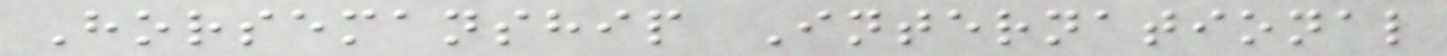Horsemanship International
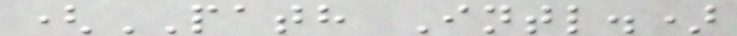(PATH Intl.)
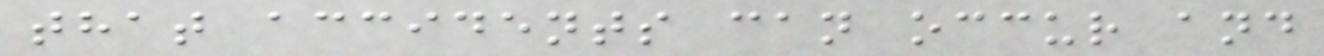that accidents can occur and
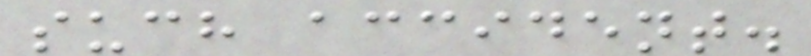such accident.
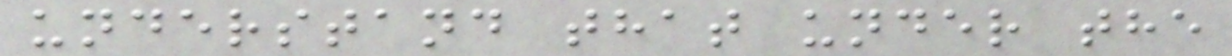understand that under the
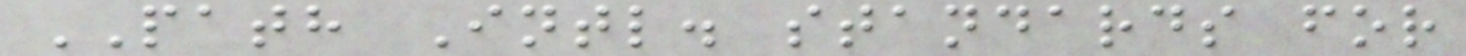PATH Intl. standards for
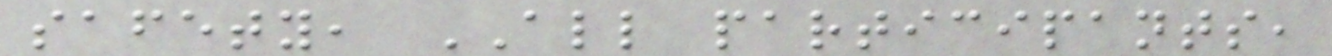safety, ALL participants,
